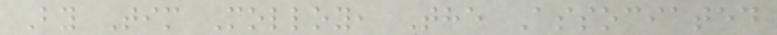By Tim Molloy, The Associated
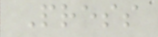Press
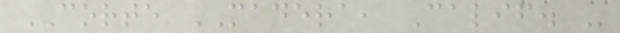CORTE MADERA, Calif. -
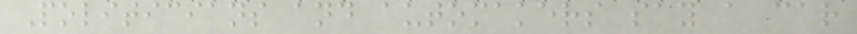Politicians and automakers say a car
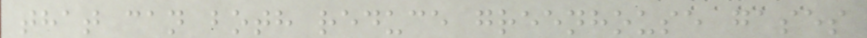that can both reduce greenhouse gases
